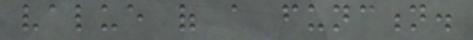value of a function.
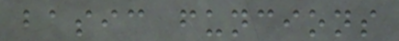basic funcions
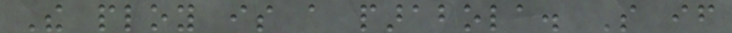The ploy is a parabola. So if
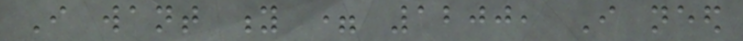I want y = 1200, I need
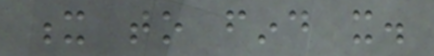x to find it.
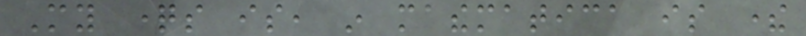My questions is, in mathematica is there
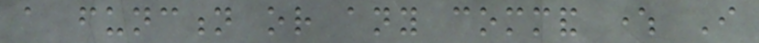a function or any command where I
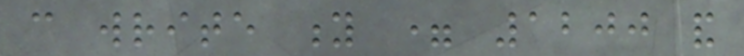can write y = 1200 and
